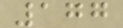177
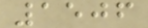1506
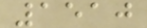1510
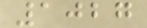1027
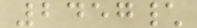2457\
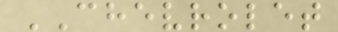CHEVROLET
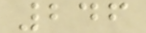246
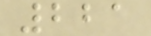221
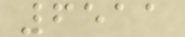6511
